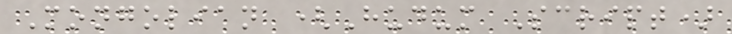Mongolian (Hudum Script)
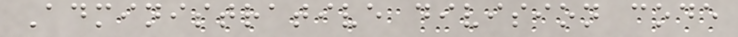Administrative division code
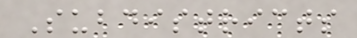Subdistricts
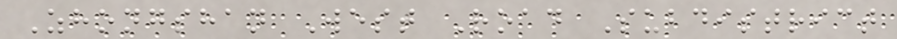Zhongshan West Road Subdistrict
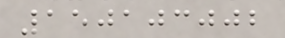150103002
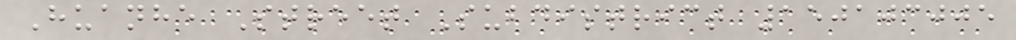Huanhe Street Subdistrict 150103005
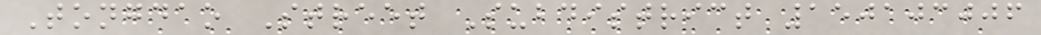Tongdao Street Subdistrict 150103006
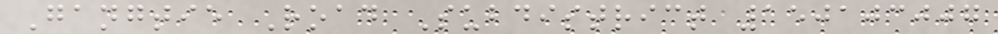Gangtie Road Subdistrict 150103007
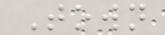Town
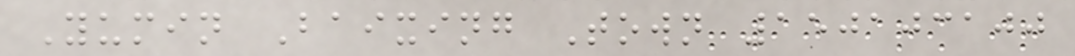Yumin Baixing Town 150103100
